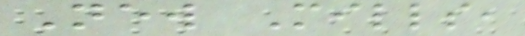New Mills,
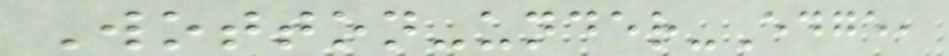Wotton-under-Edge,
